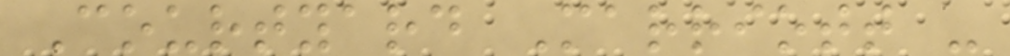Courtyard Marriott -
